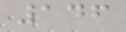146
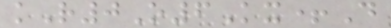kR0O6Kx+D
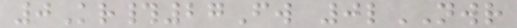0Kr#27Fw 0lNWR
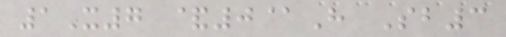1X7 &0@H Sb3
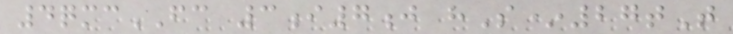4qmcFC 3i7j hS*27tT
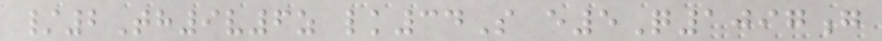/2Th9v6z lk34S e5Q1097g
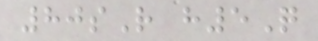80sR h5Q
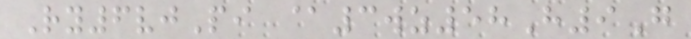Ry6vjPi @3wz58H9G
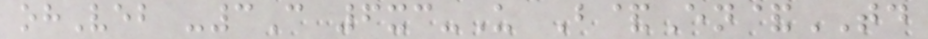ohVeb -3C 6xc-U B&En&TD
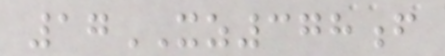17XZ378f
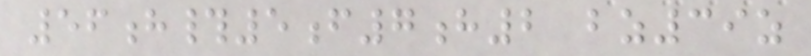56h#5f7h2 bz39z
